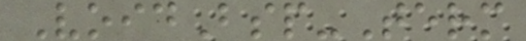VoidBsp-Term
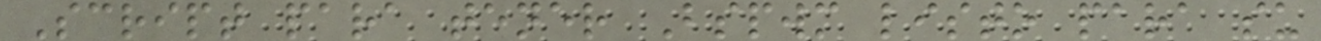Script para tener Bspwm listo para su
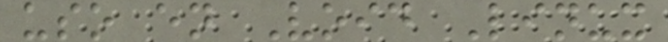uso en Void Linux
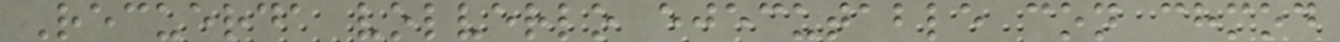Recuerda volverlo ejecutable con chmod
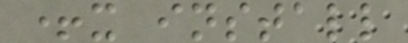+x install
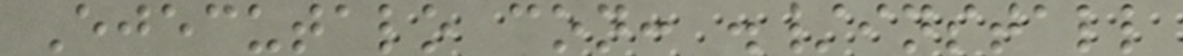Ejecutalo con: ./install
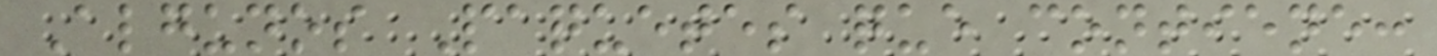Algunos Paquetes que contiene:
